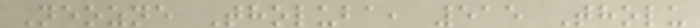Neozne Tholuba, 515 Tholu
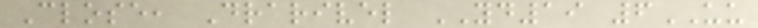Close, Drarivel YD19 6UU
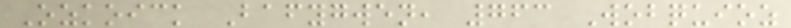Ozkoick Bafygwen, 763 Wobquioz
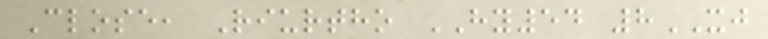Close, Riurtho HY54 8XJ
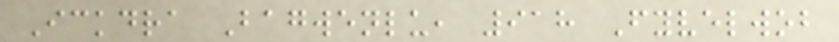Ickdra Bagwenlu, 918 Fyvelwob
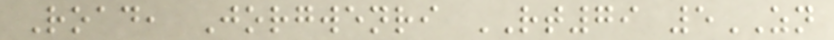Road, Jorgwenri RT79 5ZN
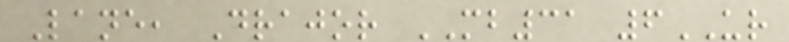Lane, Drajor MB31 6UR
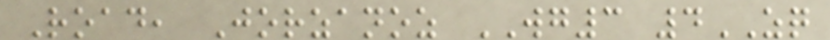Road, Jorzanoz WG3 4ZQ
